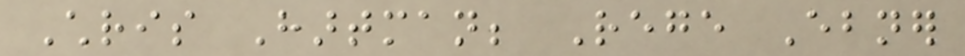Chris Hartman; Rege Ebner
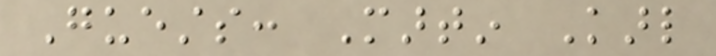Guests: Martin Karl
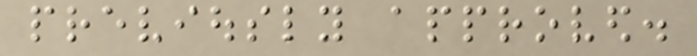previously approved.
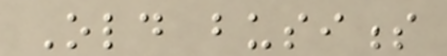Old business
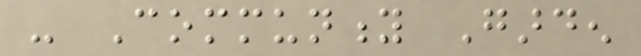- Community Garden
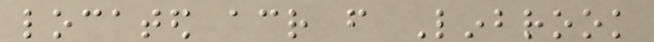located across from Linbrook
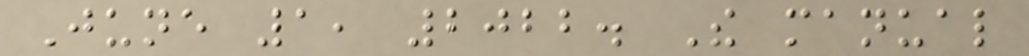June 1, 2022. The manual
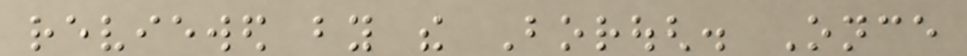reviewed by the Borough. Once
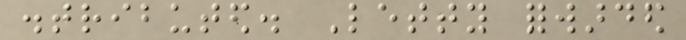distributed. Letty forwarded
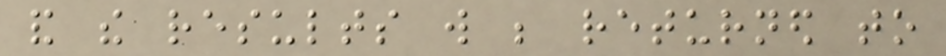and the results will be returned to
